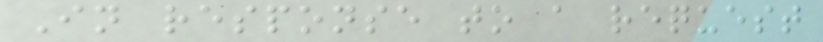In response to a request
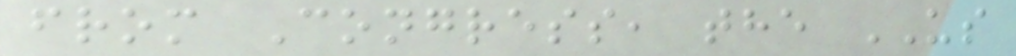from Congress, the US
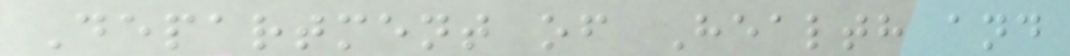Department of Health and
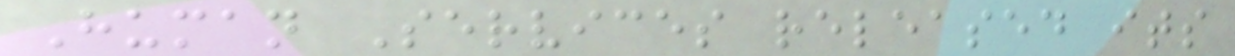Human Services released its
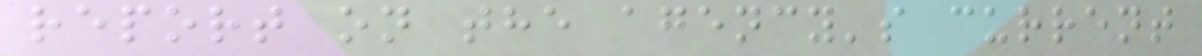report on the agency's current
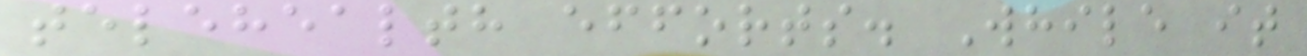telehealth efforts. While it
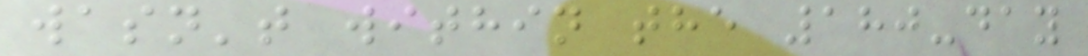wasn't within the 180-day
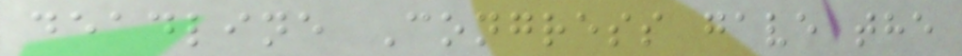deadline Congress gave the
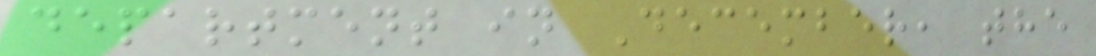department in December, the
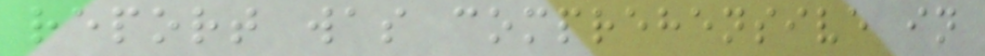report was comprehensive in
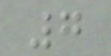7
